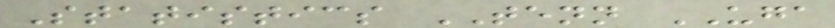Statistics TENN UGA
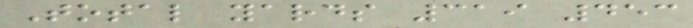Total yards 319 453
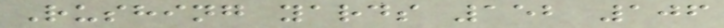Rushing yards 152 106
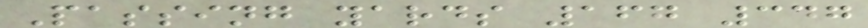Passing yards 167 347
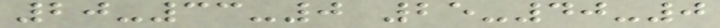20-33-0 25-40-0
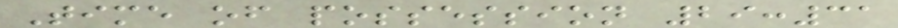Time of possession 29:31
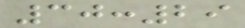30:29
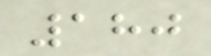180
